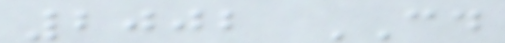2002 CD
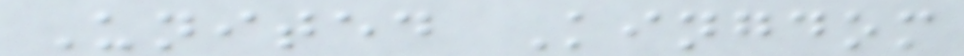United Kingdom
